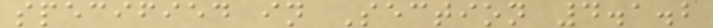specified in Section 4.1.2
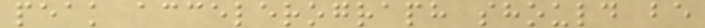peak accelerograph should be
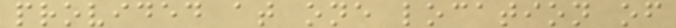provided at one location of
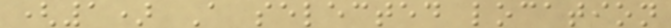(1) A selected location
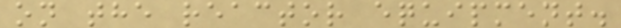on the reactor equipment.
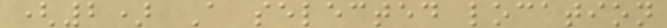(2) A selected location
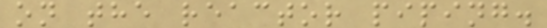on the reactor piping.
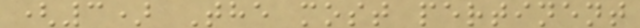(3) The most pertinent
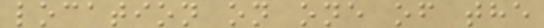location on one of the
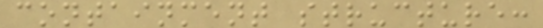containment structure:
